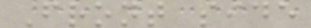Front side
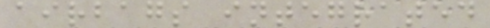airbags integrated
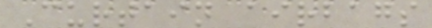Curtain airbags
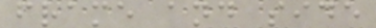frame and side
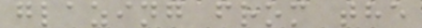glazing from the
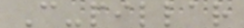C-pillar
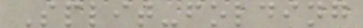Split-folding
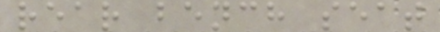rear bench seat
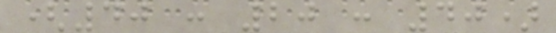(40 : 20 : 40)
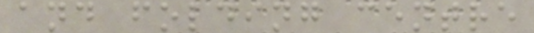and folding centre
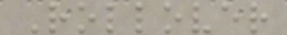Rollover
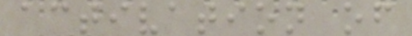activation of
